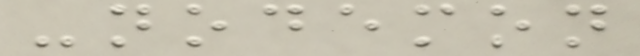-nodemon
